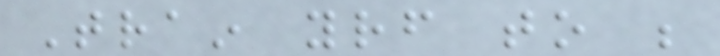Train yourself to be
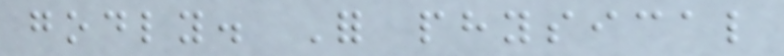godly. For physical
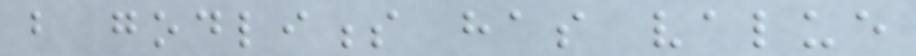but godliness has value
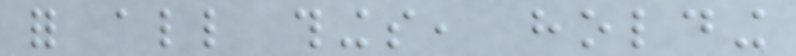for all things, holding
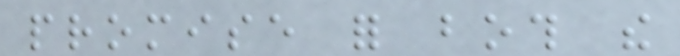promise for both the
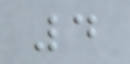4
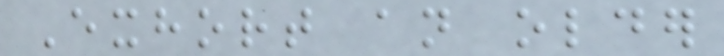Exhort an older
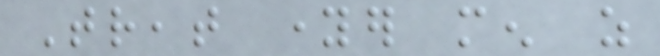Treat younger men as
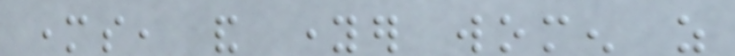mothers, and younger women as
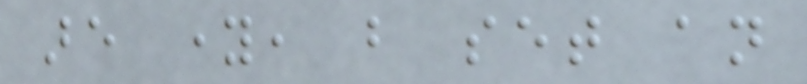are young, but set an
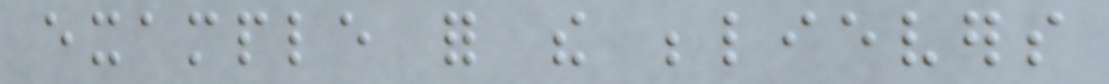example for the believers
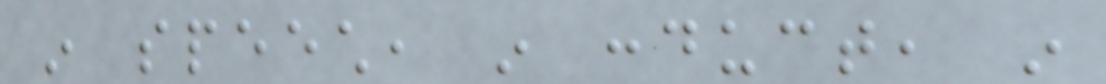in speech, in conduct, in
